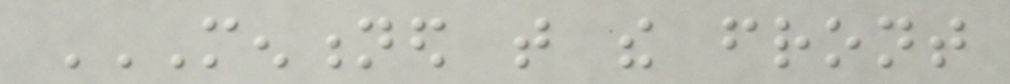MENTIONED THAT THE FRONT
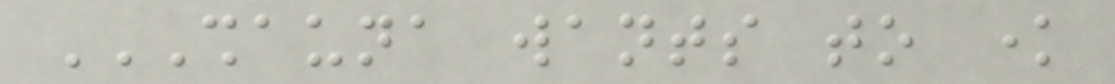SHAUNA WANTS TO KNOW
